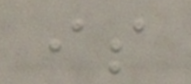is
